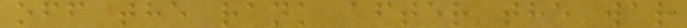off the rank after the war
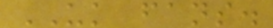UK fans.
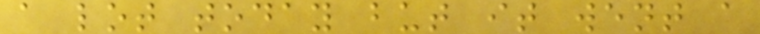a lot today but it went a
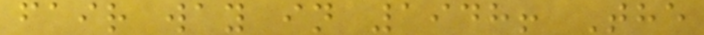fair way in 1948! The
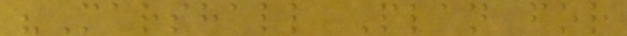"Marshall Plan for
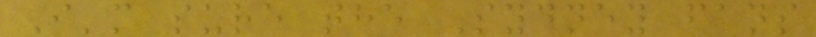I'm sure the Sydney fans
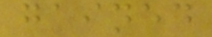gained
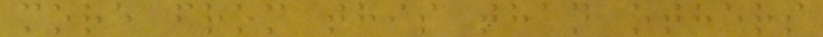more from this than others
